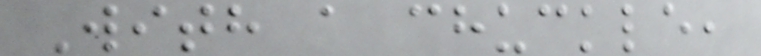With a chuckle,
